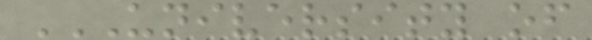UNIVERSITY OF
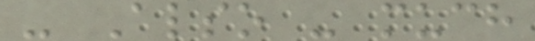- Also - much
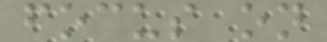focus on
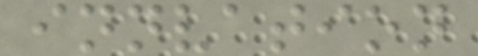innvation
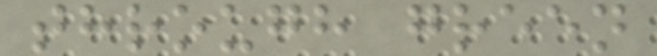through green
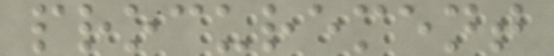procurement
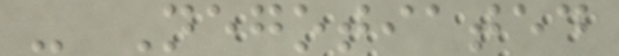- Negotiated
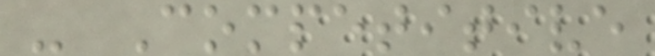- Competitive
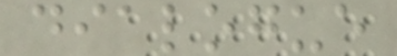dialogue
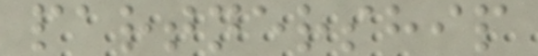partnership
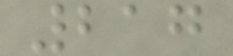217
